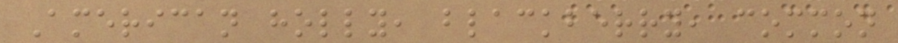American holly, blackberry, common
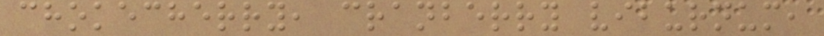chokecherry, cranberry viburnum,
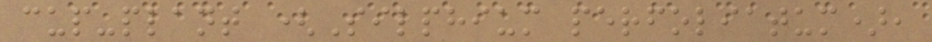cup-plant (Silphium perfoliatum),
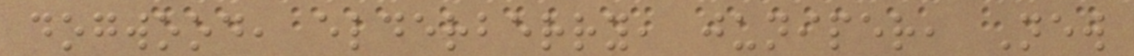dogwood, elderberry, juniper, New
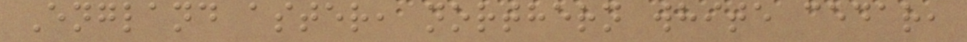England aster, northern white cedar,
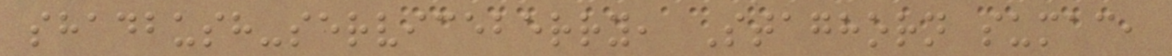shadbush-serviceberry, Staghorn sumac,
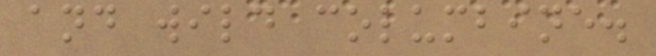and wild columbine.
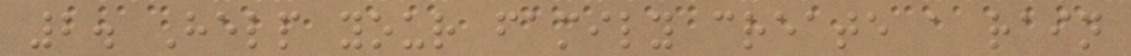2. Help your family create a rain
